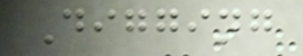Digging
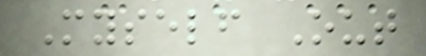Myself Out
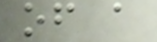of a
